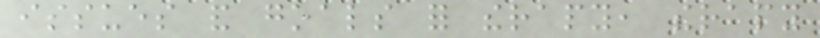issues and goals for therapy, therapy
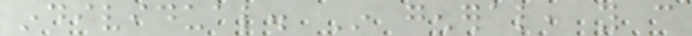individual. In general, you can
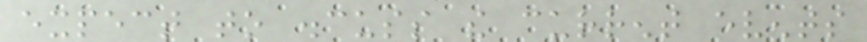expect to discuss the current events
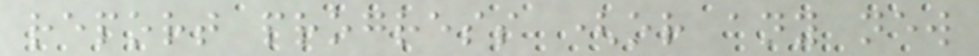report progress (or any new
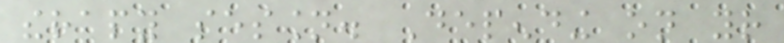therapy session. Depending on your
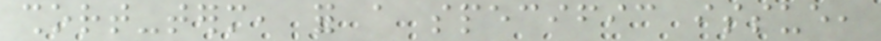short-term, for a specific issue,
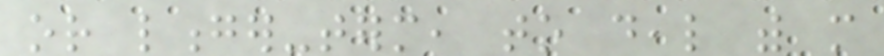or longer-term, to deal with more
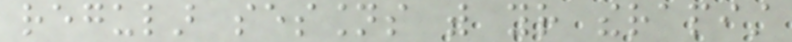regular sessions with your therapist
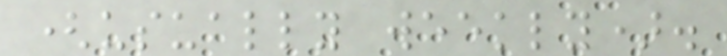(usually weekly).
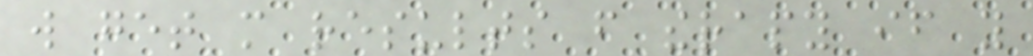will get more results from therapy if you
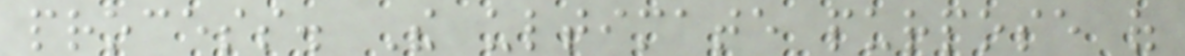process. The ultimate purpose of
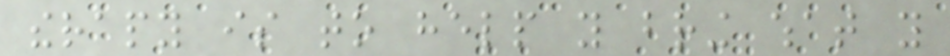therapy is to help you bring what you
